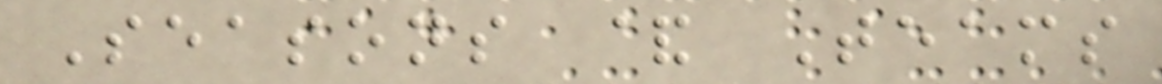Seasons & Teams
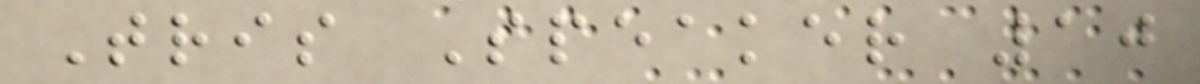Tris Speaker 10
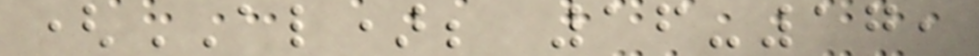(AL); 16-17,
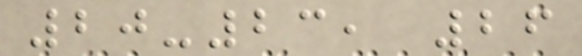20-23, 26
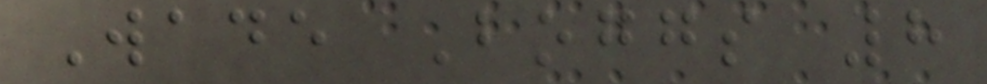Wade Boggs 8
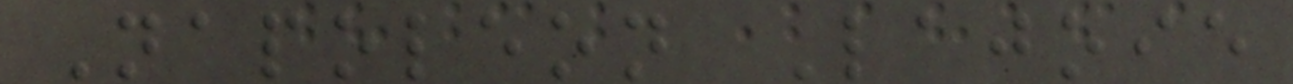Napoleon Lajoie
